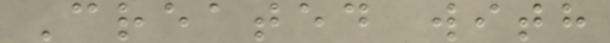Created with
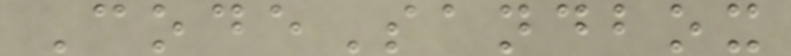CodeSandbox
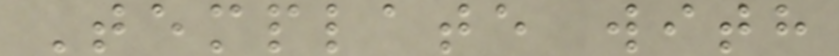Template with
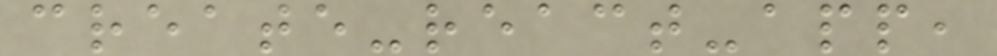create-react-app,
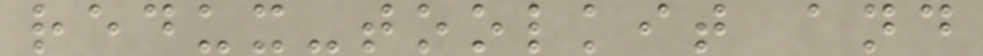redux-toolkit and
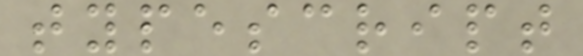typescript
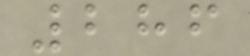286
